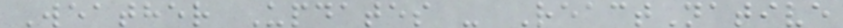Weather Updates - ReactNative
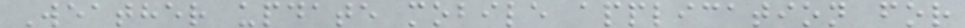Weather update mobile application for
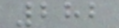282
